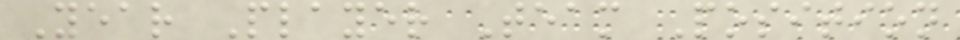Year Player Team Position
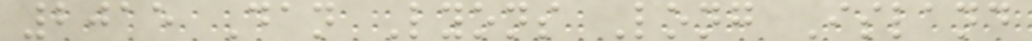2015 Dan Lyons Long Island
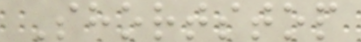Shortstop
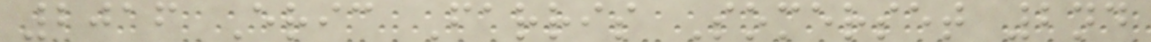2016 Eric Farris Somerset 2nd
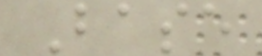Base
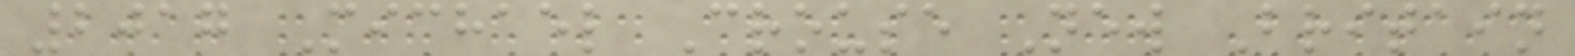2017 Michael Crouse New Britain
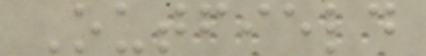Outfield
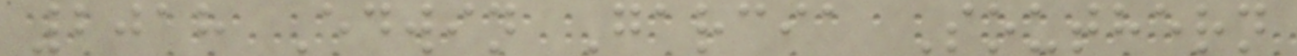2018 Edwin Garcia Southern
